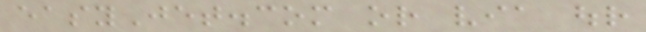easyJet.com or via our
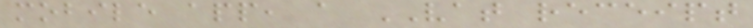mobile app, a VAT receipt
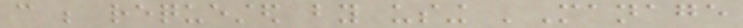can be requested by using 'Manage
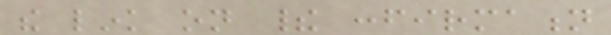the link on their confirmation
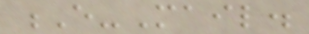E-Mail.
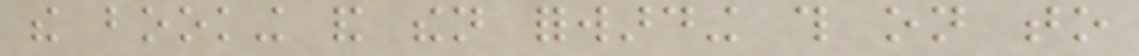the booking and then forwarding this on to
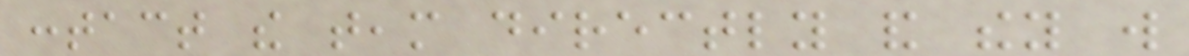contact the team directly and they will
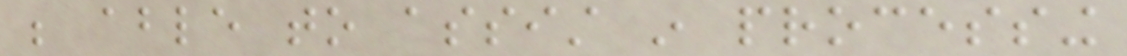be able to assist in processing
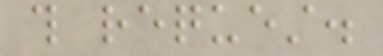this request.
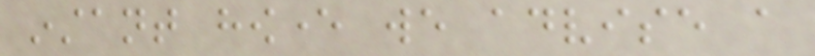instant however we advise a
